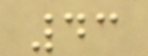43
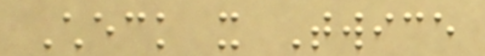Check it Twice
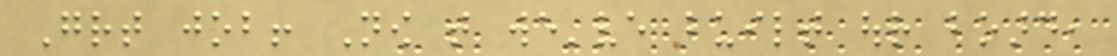Great job! Now that we've built our board,
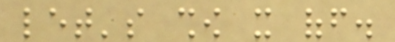let's show it off.
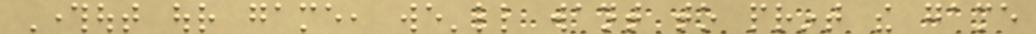Throughout our game, we'll want to print the game
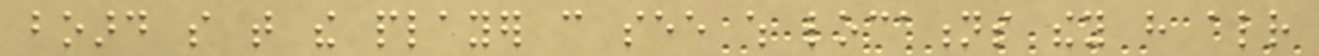board so that the player can see which locations they have already
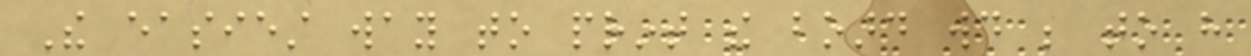The easiest way to print the board would be to have
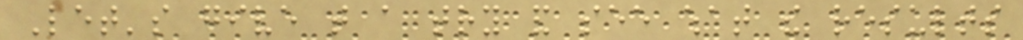Let's give that a try and see what the results
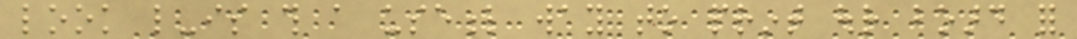look like-is this a useful way to print our board for
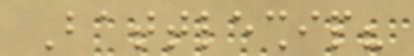Battleship?
